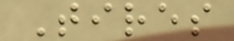Tires
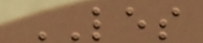LES
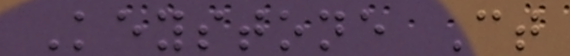Keystone Ct
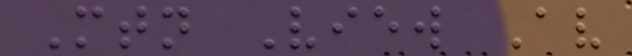Mtn View Av
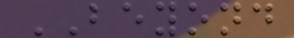BEYOND
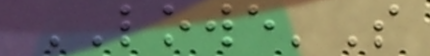LOWE'S
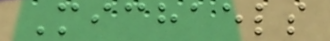Michaels
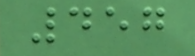457
